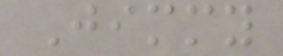Jimmy
